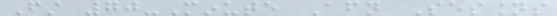First 70-Minute Afternoon Sessions
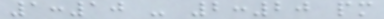1:10 - 2:20 pm
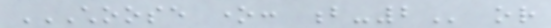CHOOSE ONE: B-2 or
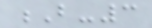B-3
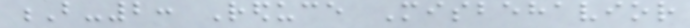B-2: Reduce Misbehavior
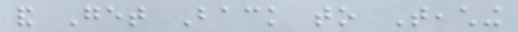and Get Back to Teaching
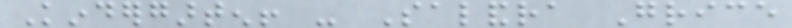Kindergarten! - Salandra Grice
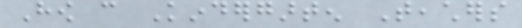How can Kindergarten Teachers
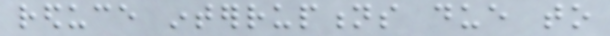reduce interruptions due to
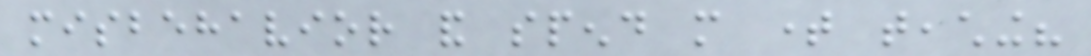misbehavior and spend more time teaching?
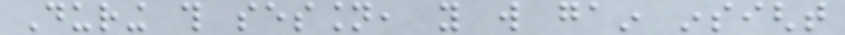During this session, you will gain insight
